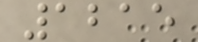1215
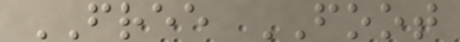FREE FOOT
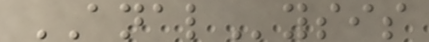ANALysis
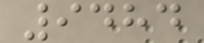9484
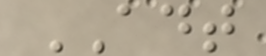ADT
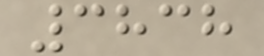3838
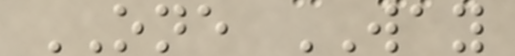ONE WAY
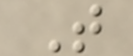T
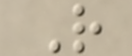R
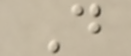D
